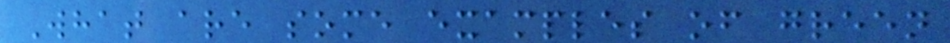What are some examples of green
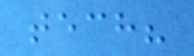tech?
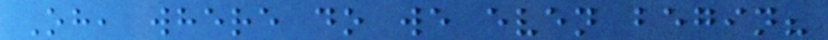Oh, where do we even begin?
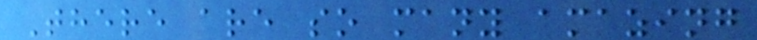There are so many amazing
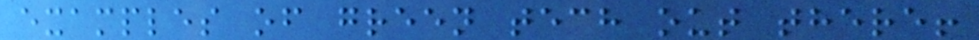examples of green tech out there!
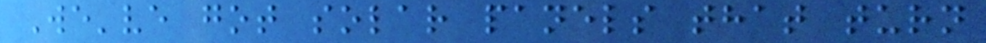We've got solar panels that turn
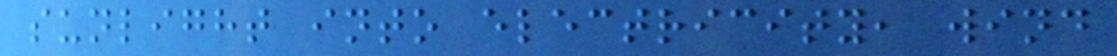sunlight into electricity, wind
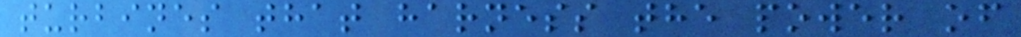turbines that harness the power of
